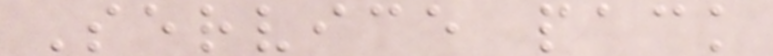Service pack
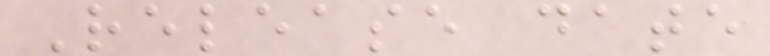Release date
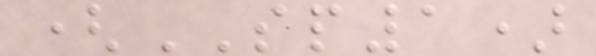(SP1)
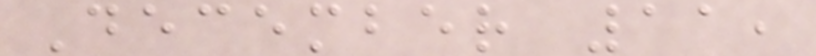December 11,
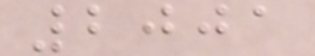2001
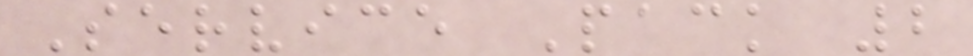Service Pack 2
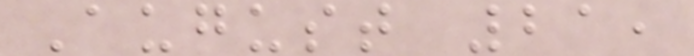August 21,
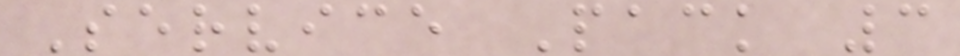Service Pack 3
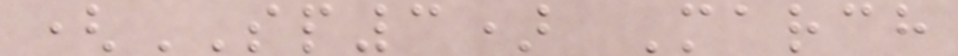(SP3) March
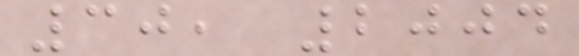30, 2004
